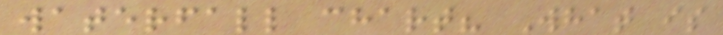waterfall chart? What is
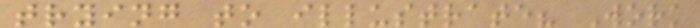trying to illustrate? Work
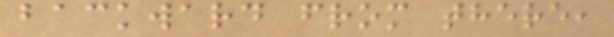backward from there,
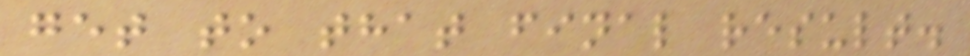get to that final result.
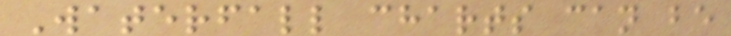Waterfall charts can be
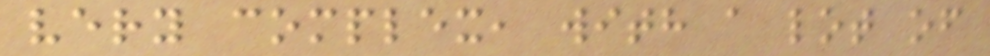very complex, with a lot of
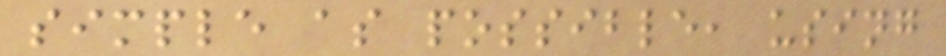simple as possible, using
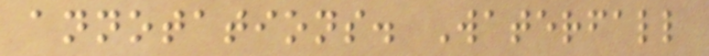annotations. Waterfall
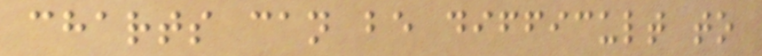charts can be difficult to
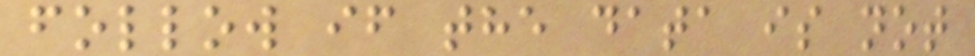follow if the data is not
